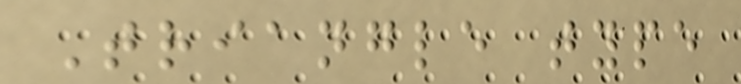Triangle type
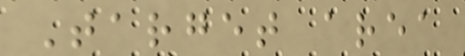Target area
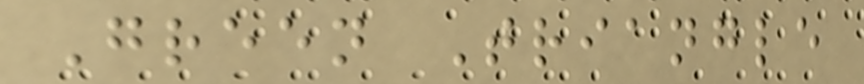Green Triangle
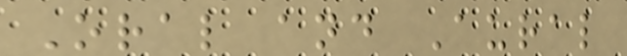Oral and Aural
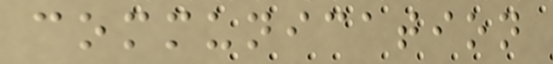communication
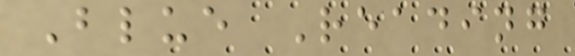Blue Reading
